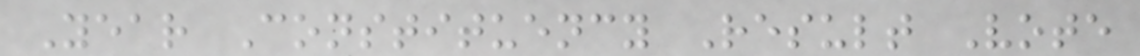Year Constituency Result Vote
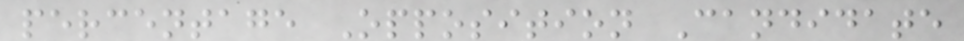percentage Opposition Candidate
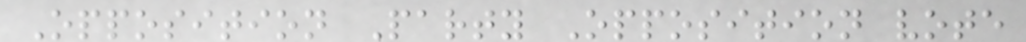Opposition Party Opposition vote
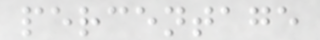percentage
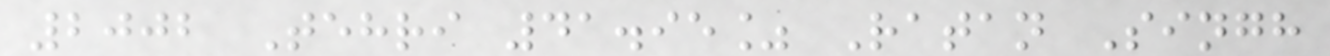2002 Tehri 41.95% Ratan Singh
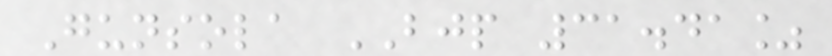Gunsola BJP 31.41%
